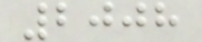2008
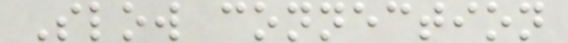Slow connection
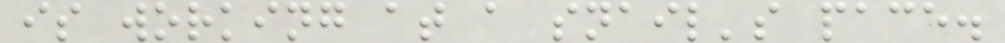is working at a snail's pace.
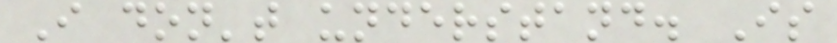I don't understand. Is
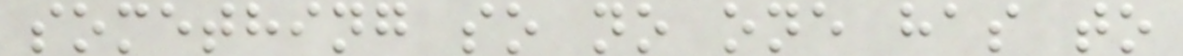something so no one has to
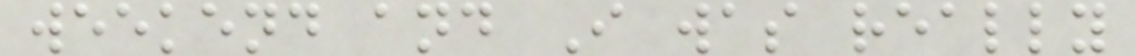weekend and I was really
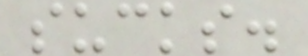sucks.
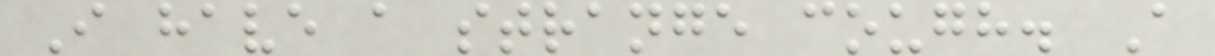I have a strange cough. A
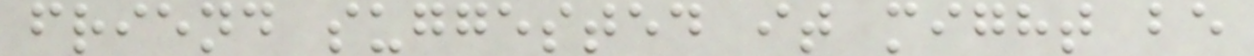friend suggested it might be
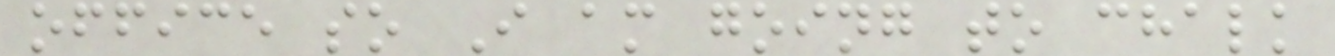office so I am going to chalk
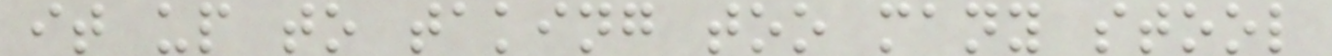it up to taking too many stool
